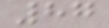87
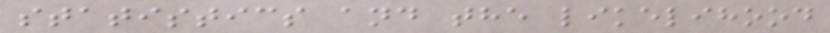statistics and the likelihood
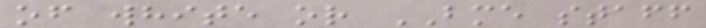of white or BME staff
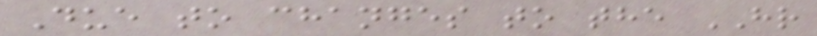Due to changes to the HR
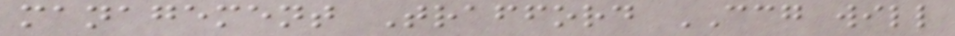management Trafford CCG will
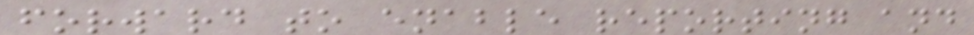forward to enable reporting and
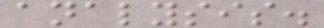analysis.
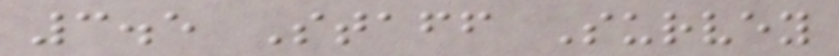3.5 Staff Survey
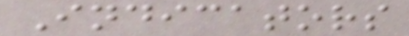Indicators
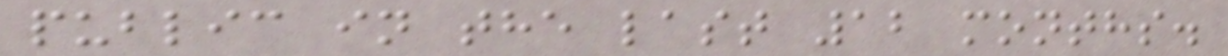public in the last 12 months.
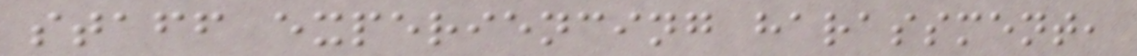staff experiencing harassment,
